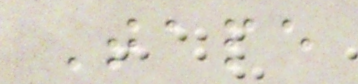Tape
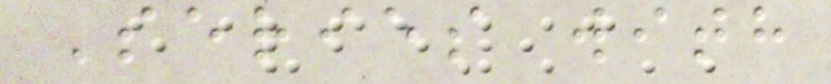Series with
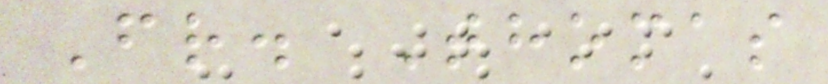Fr. Thomas
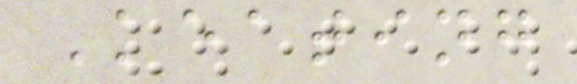Keating
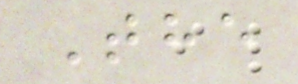The
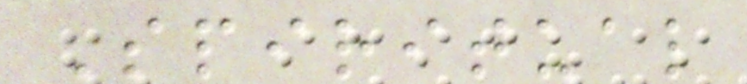Spiritual
